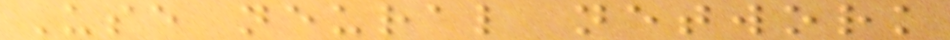Use neural network
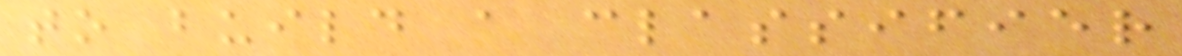to build a classifier
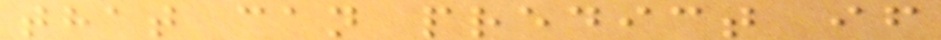that can predict if
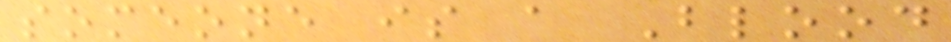someone is a Blood
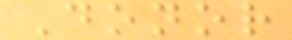Donor
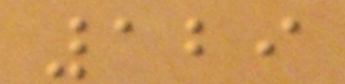129
